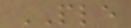PLE
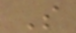S
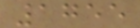1755
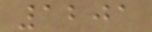1201
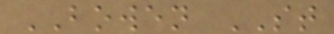BOWEN ST
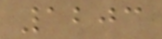1203
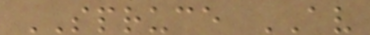SPRUCE AV
